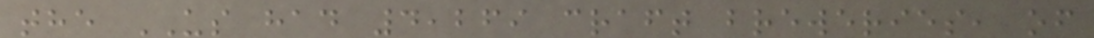the US had 4,269 craft breweries, of
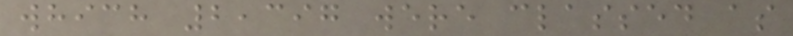which 2,397 were classed as
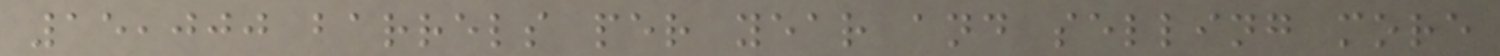15,000 barrels per year and selling more
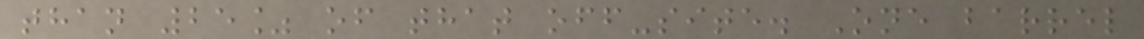than 25% of that off-site. One barrel
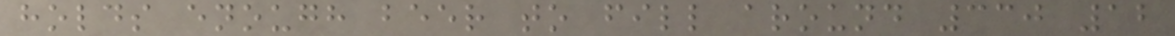holds enough beer to fill around 330 12
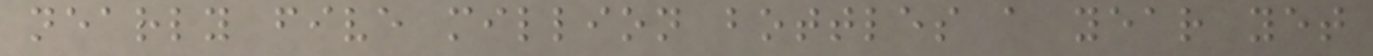nearly five million bottles a year yet
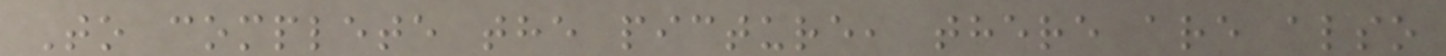To complete the picture, there are also
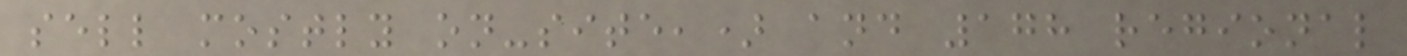sell mostly on-site,) and 178 regional
